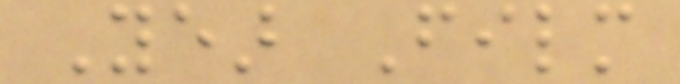Year Film
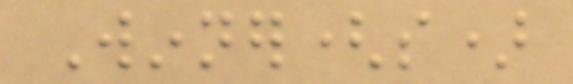Winner(s)
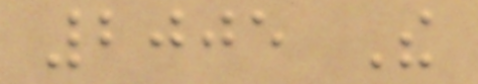2005 The
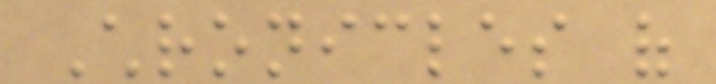Chronicles of
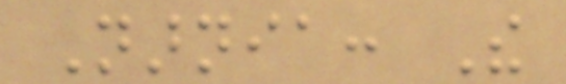Narnia: The
